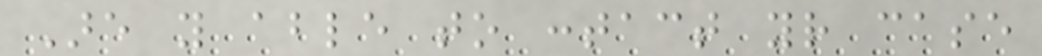Are you able to contact your case
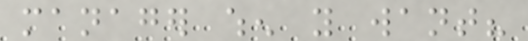manager when you want?
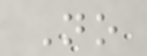No
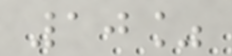10%
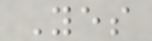Yes
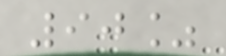90%
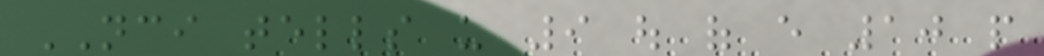NCI tells us 9 out of every 10 people
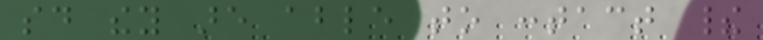said they are able to contact their
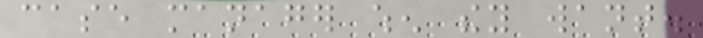case manager when they want.
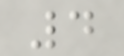4
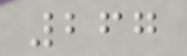267
